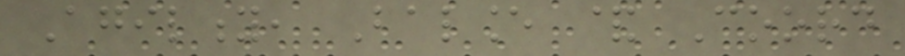Agility, Balance & Coord
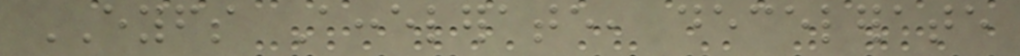EYFS Accelerate, decelerate
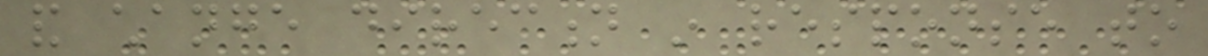and change direction in response to
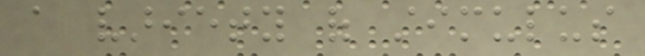a variety of stimulus
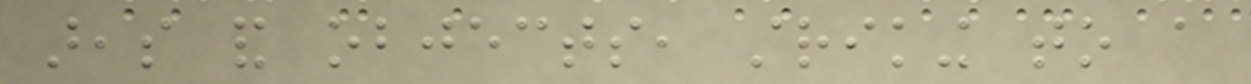areas and objects, striking to a
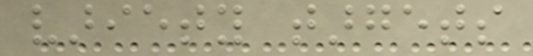variety targets
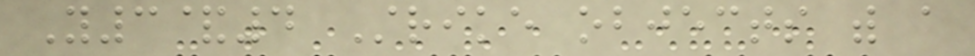Y3&4 Strike objects with a
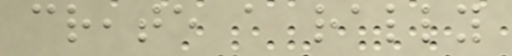create a rally
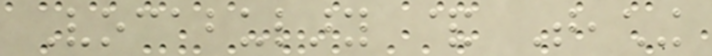Vocabulary & Teaching
